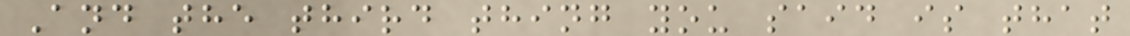And the third thing you said is that
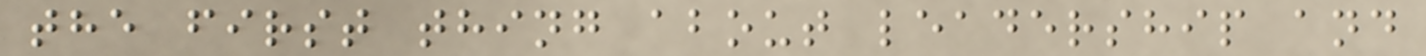the first thing about leadership and
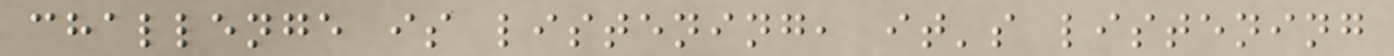challenge is listening, it's listening
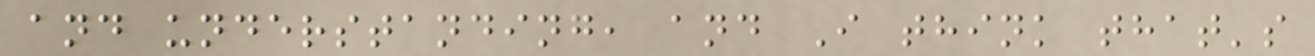and understanding, and I think that's
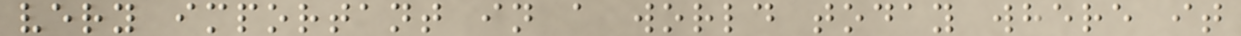very important in a world today where it
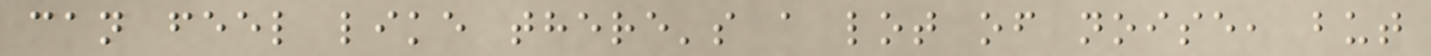can feel like there's a lot of noise, but
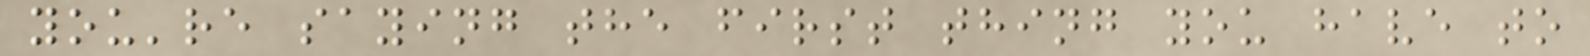you're saying the first thing you have to
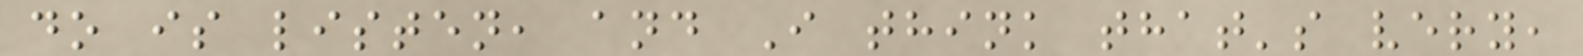do is listen, and I think that's very,
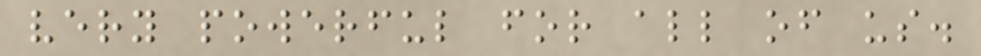very powerful for all of us.
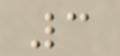3
